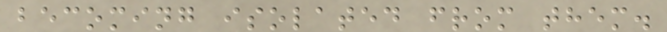becoming isolated from them.
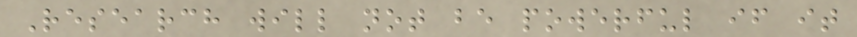Research will not be powerful if it
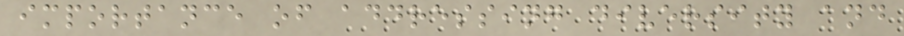importance of addressing diversity and
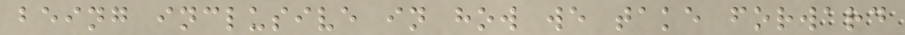being inclusive in how we take forward
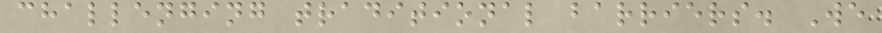challenging traditional barriers. We
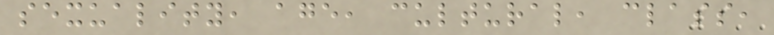sexuality, age, cultural, class,
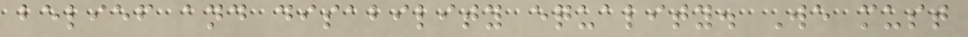belief and disability equality. We must
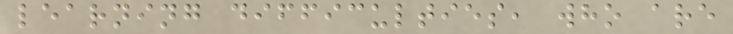learning difficulties, who are
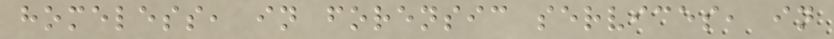homeless, in forensic services, in
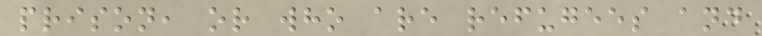prison, or who are refugees and
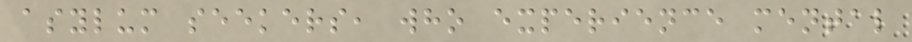asylum seekers, who experience mental
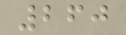260
